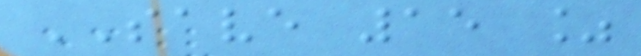SAVE 15 %
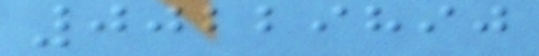00229890
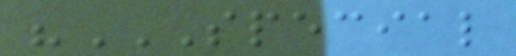"SPECIAL
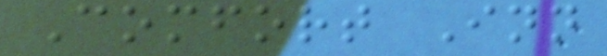Comfort Inn
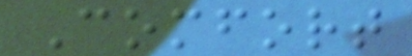Comfort
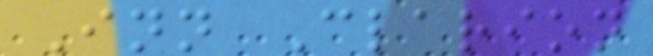Inn Clarion
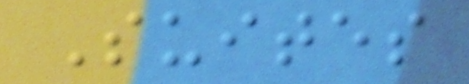Suites
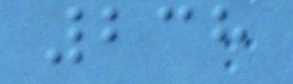238
